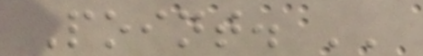Point. ''
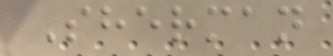Sherman
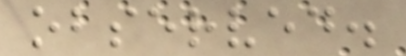observed.
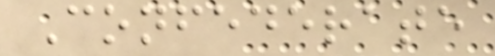Confederate
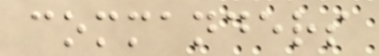commanders
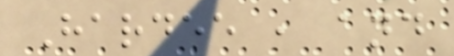Hardee , and
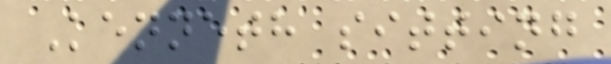Kenneth sitting
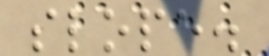slope.
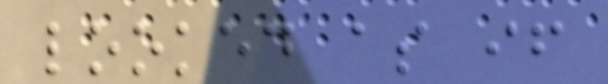looked as if
